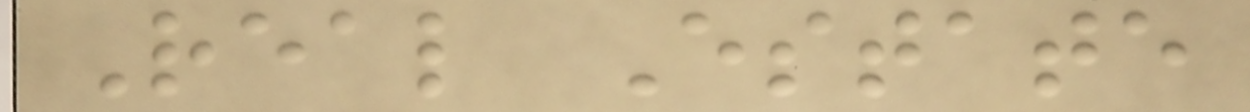Real Estate
